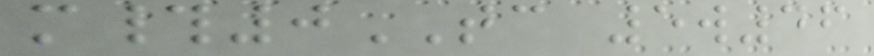m#0TC 5w46
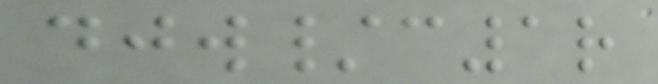djw/c1r
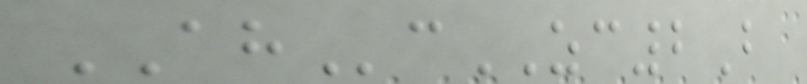AHcZC2B
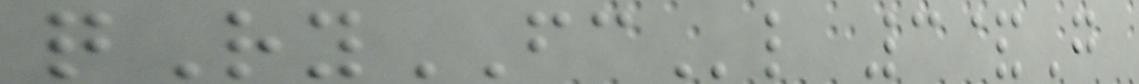qRyFCl 3&G
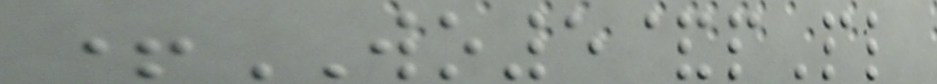+WO5&pPl
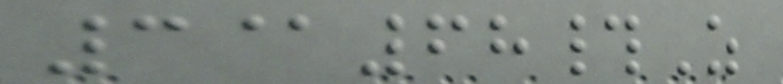3@68#Z
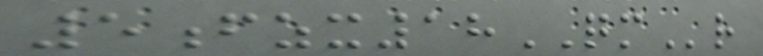5fzx18QMr
